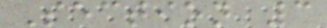Section 3
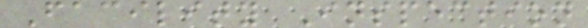Facility Inspection
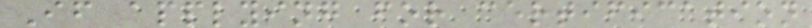If applying for certification
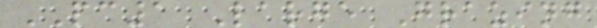PC1 Large Grazing
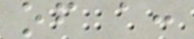of a:
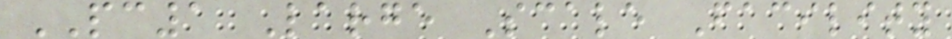PC1 Large Scale Facility
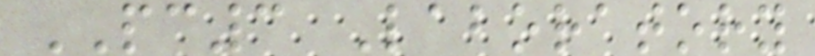PC3 Laboratory
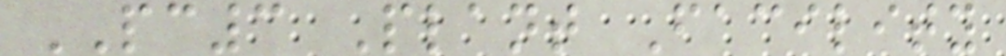PC3 Plant Facility
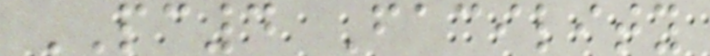PC4 Facility
